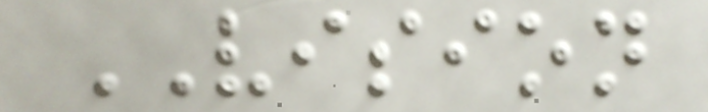VISION
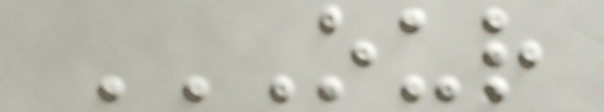OUR
